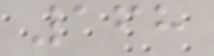168
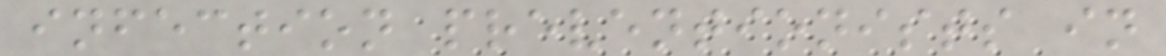infection preventionists in
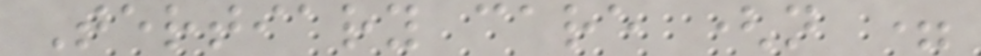Tertiary care (n =
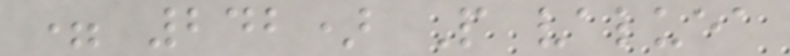= 242) P valuea
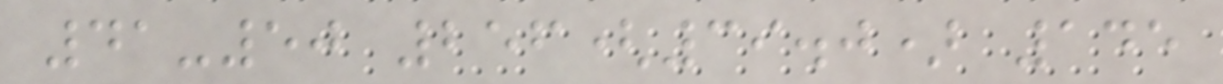41-50 256(39.0) 145
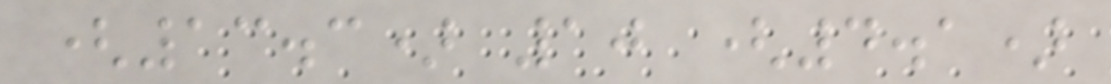(13.3) 10 (4.1)
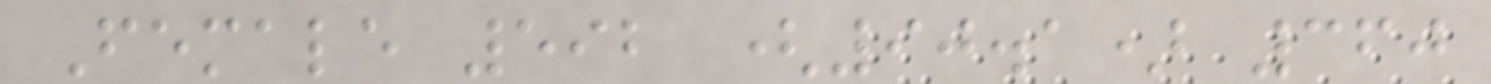Female 592 (90.1) 360
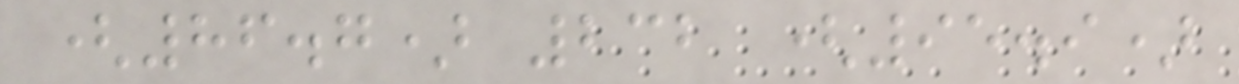(86.7) 232 (95.9)
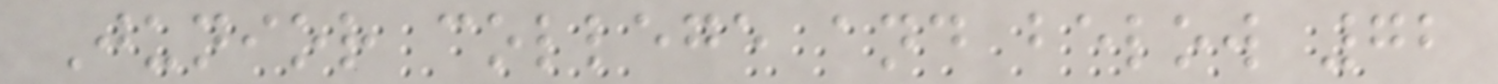Junior college and below 72
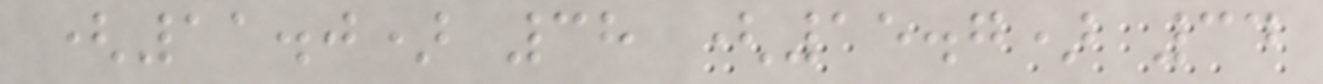(11.0) 38 (15.7) 34
